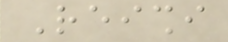Reishi
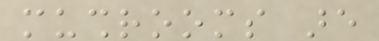mushrooms are
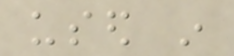used in
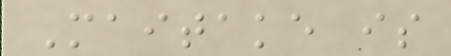Maitake is
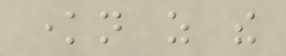known as the
